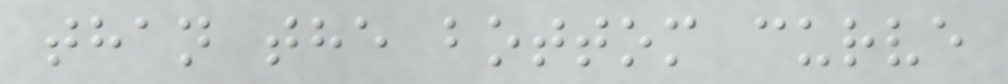than the bottom curve
